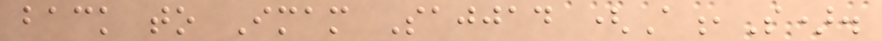back to Imam Sajjad (A,S).
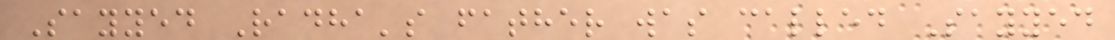Sayyed Radha's father was called Sayyed
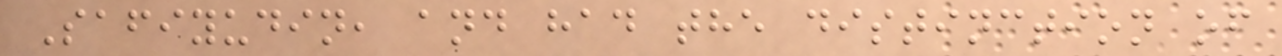Safiyudin, and had the distinction of
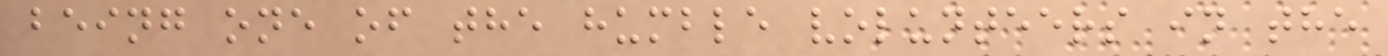being one of the humble volunteers in the
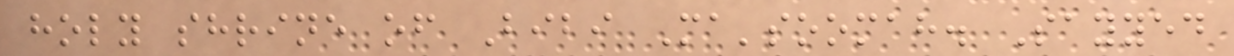holy shrine of Bibi Ma'soomah. Sayyed
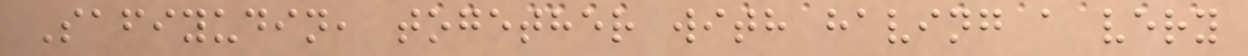Safiyudin, together with having a very
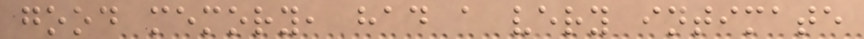good memory, had a very intimate
